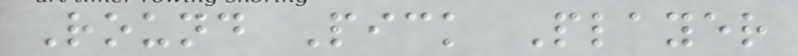Round Pick Player
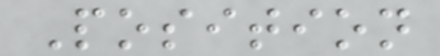Position
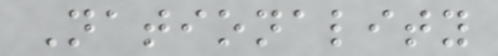Nationality
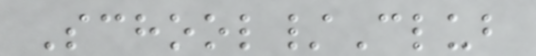School/Club
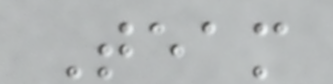Team
